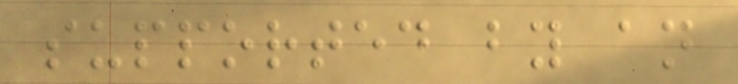supported by an
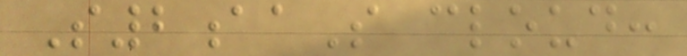S2aaS cloud:
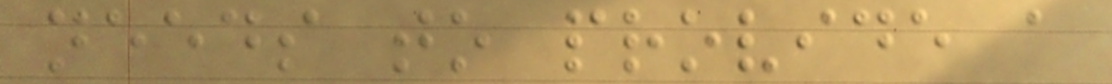needs to provide a
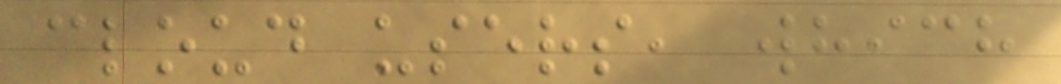cloud users, which
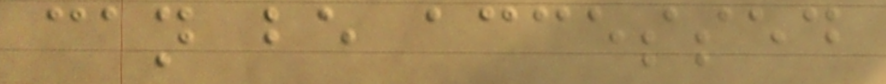can be accessed
